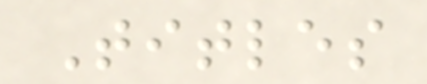Titles
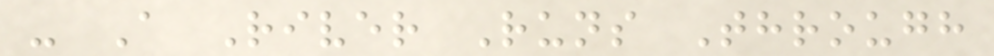- A River Runs Through
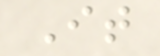It
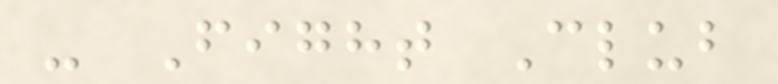- Fight Club
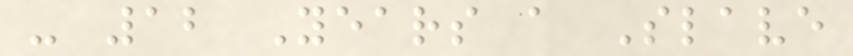- 12 Years a Slave
